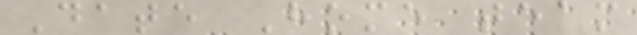Date Home team
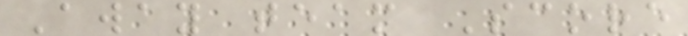Away team Score
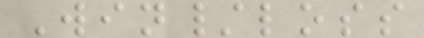Win/loss
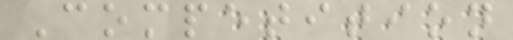Competition
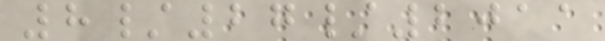8/27/2011
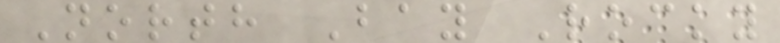North Bay Rocky
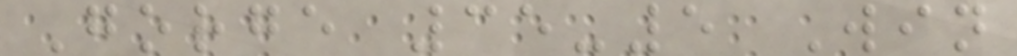Gorge 35-5 Win
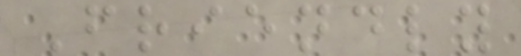Friendly
